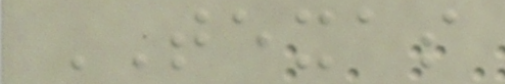TEXAS
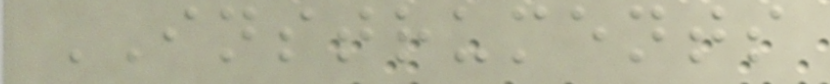INSTRUMENTS
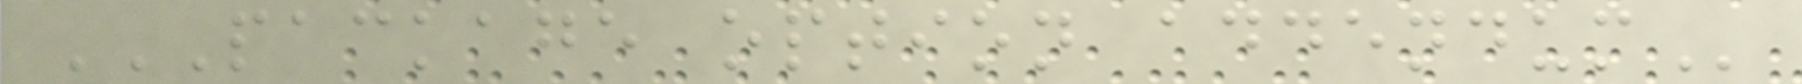PACKAGE OPTION ADDENDUM
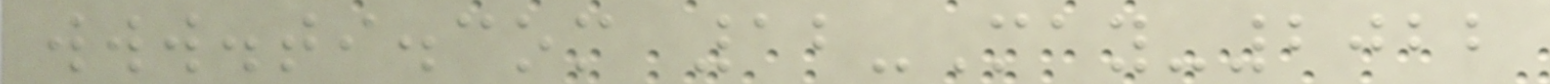www.ti.com 12-May-2022
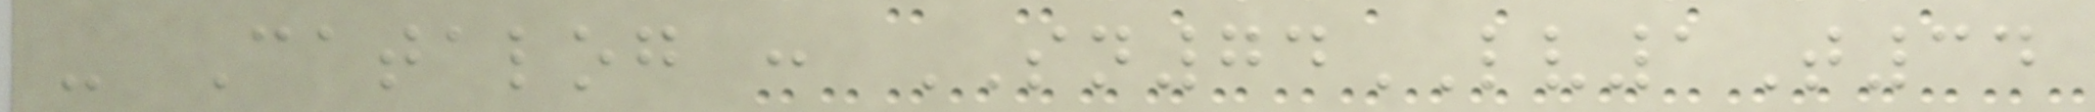- Catalog : SN74LV1T34
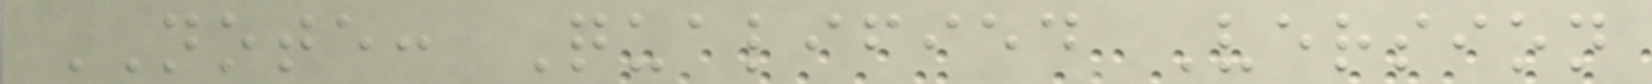NOTE: Qualified Version
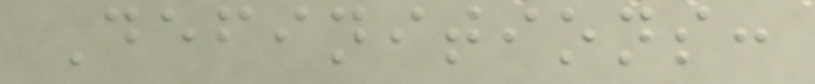Definitions:
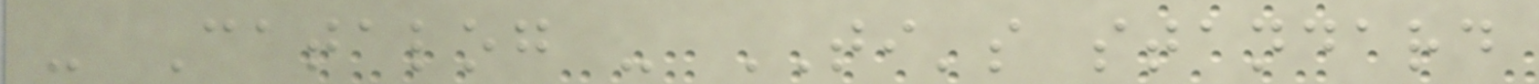- Catalog - TI's standard
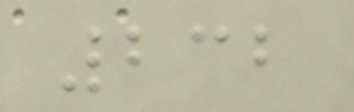232
